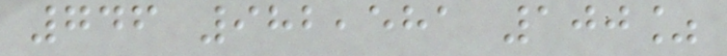746 982,581 100%
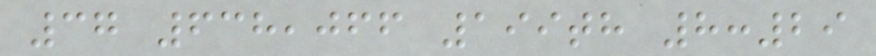37 638,066 199th 8:29
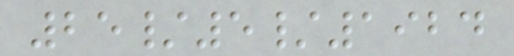25/5/1924
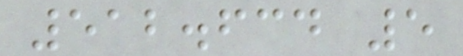512.634 5
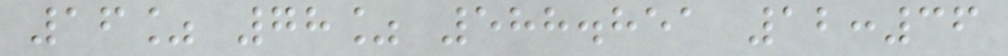16% 78% 588.851 12:36
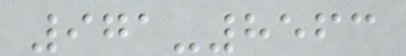971-8563
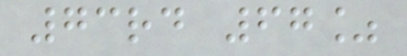73rd 67%
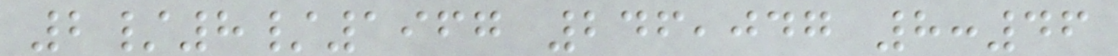2/8/1967 246,047 8:46
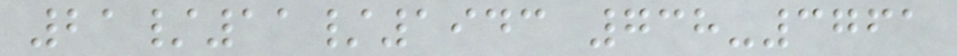21/11/1943 738-3761
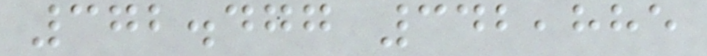372.477 342,885
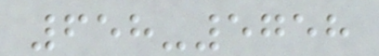658-5758
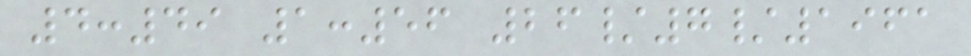4:49 1:56 26/7/1961
